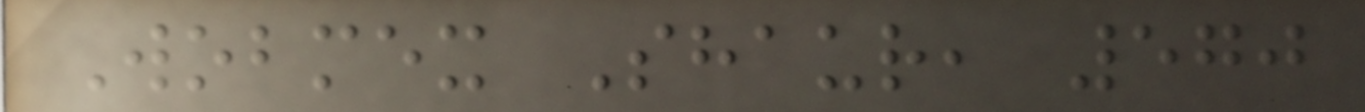Wobmex Shaur, 570
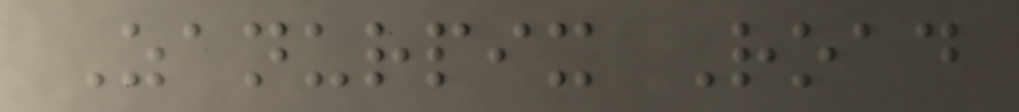Zanurpix Road
